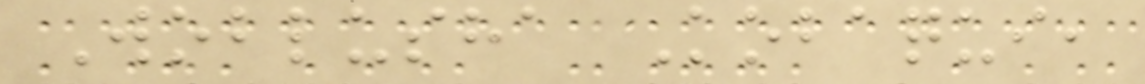Woblusha Kobaqui,
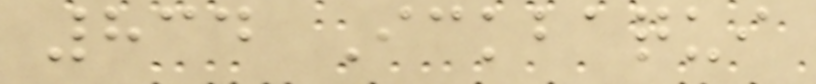834 Ickbaqui
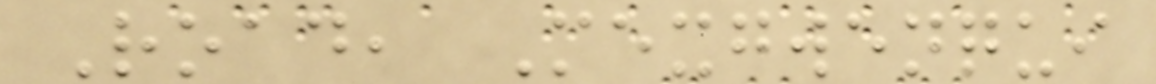Road, Mexgwenqui
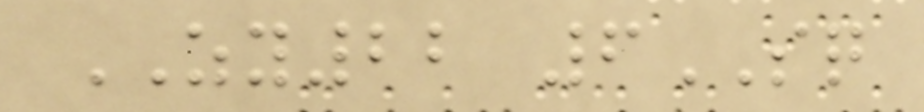ZY22 6SQ
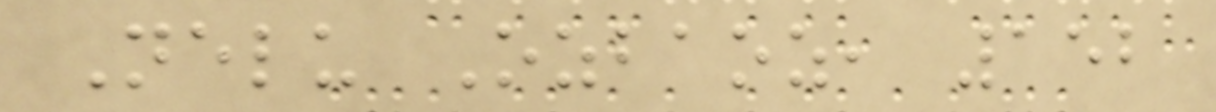Nelu Ozbaoz, 152
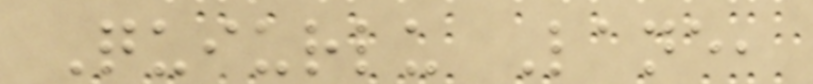Quiurlu Lane,
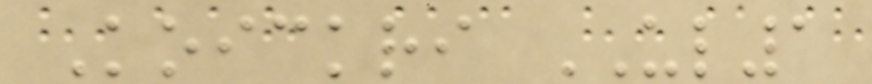Koickri UL1
